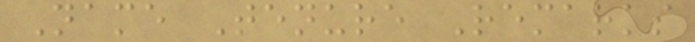Name Tenure Remarks
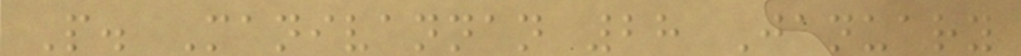P. Manivannan 28 January
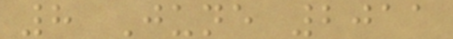8 June 2011
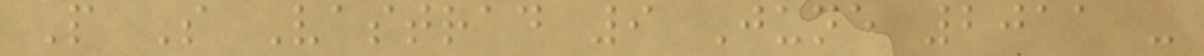P S Vastrad 9 June 2011 -
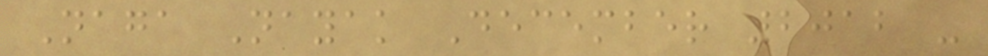Naga Nayak December 2012 -
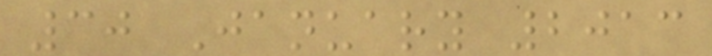30 January 2013
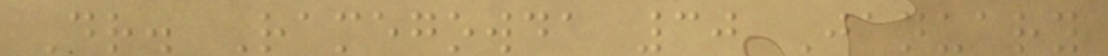Dr. Ramegowda 30 January
